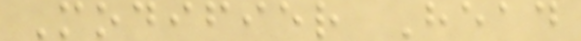Modifier Head
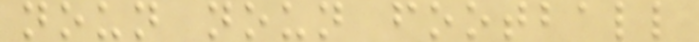noun noun football
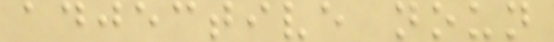adjective noun
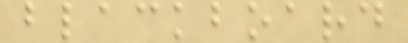blackboard
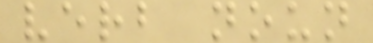verb noun
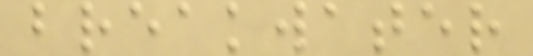breakwater
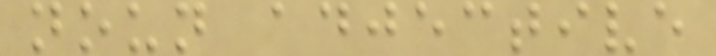noun adjective
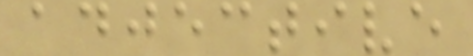adjective
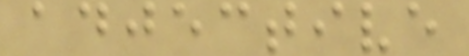adjective
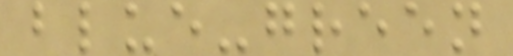blue-green
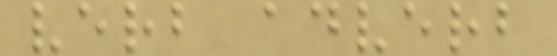verb adverb
